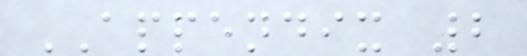APPENDIX 2
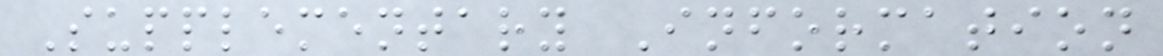Supplementary Information
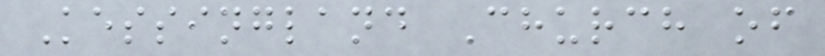Kessingland Church of
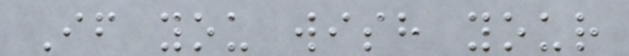If you wish your
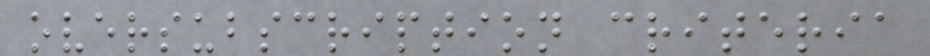oversubscription criteria
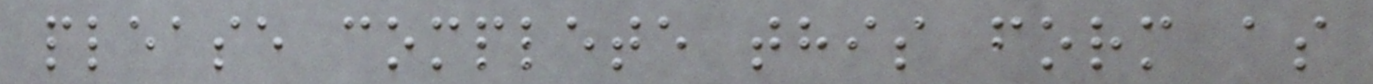please complete this form as
